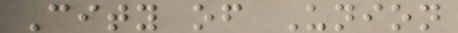City of Union
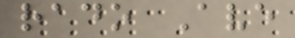rado Ave
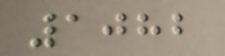1082
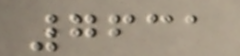7631
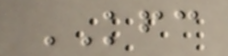KFC
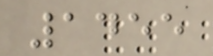1455
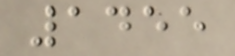1455
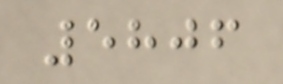5806
